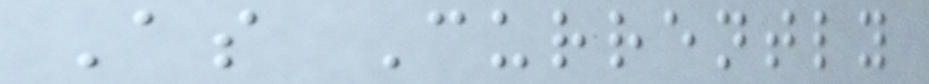As Currently
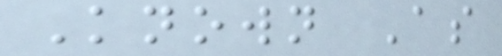Known As
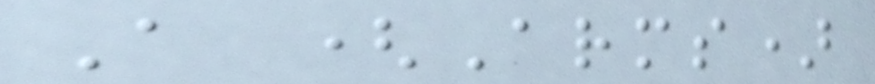A (Arms)
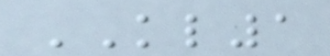KL1
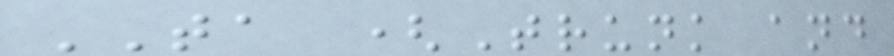TA (Trunk and
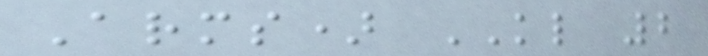Arms) KL 2
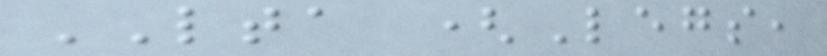LTA (Legs,
